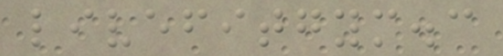livefitgym.c
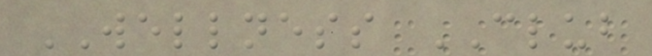WELLNESS CLUB
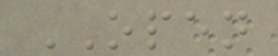OPEN
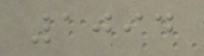1094
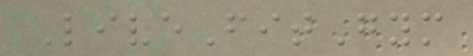LiveFitGym
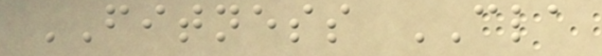FITNESS CLA
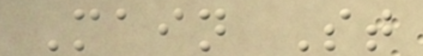Main St
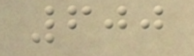600
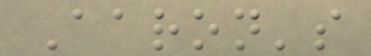Aaron's
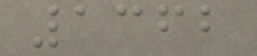1362
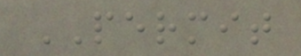PERMIT
